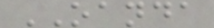OANDA
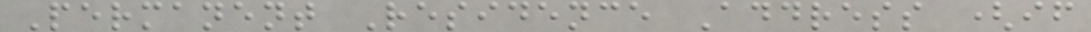Permanent Residence Address (if
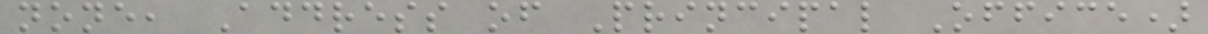none, Address of Principal Office)
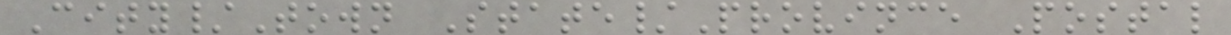City/Town State/Province Postal
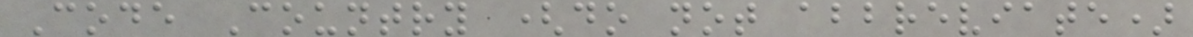Code Country (do not abbreviate)
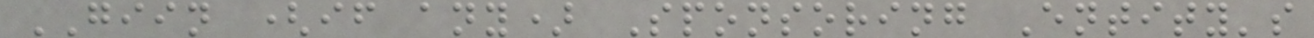GIIN (if any) Sponsoring Entity's
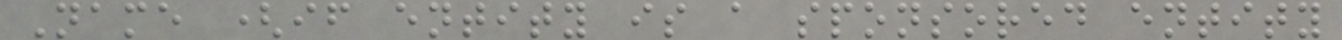Name (if entity is a sponsored entity
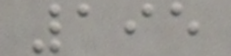195
